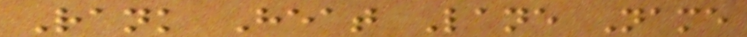Rank Heat Lane Name
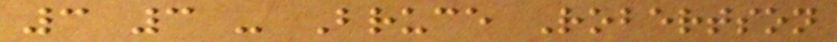3 3 - Bruce Robertson
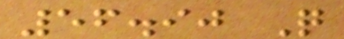56.90 Q
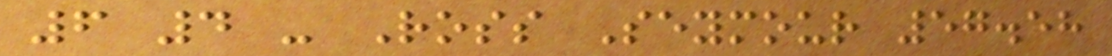6 4 - Ross Seymour 57.58
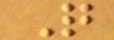Q
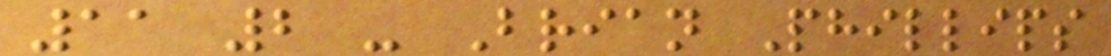11 2 - Brian Phillips
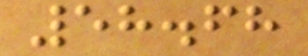58.68
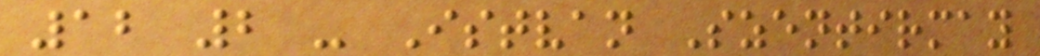12 2 - Istvan Szentirmay
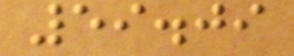59.09
